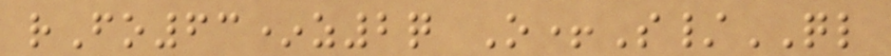rFo63*z2q O+S/QL
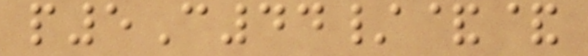p5C44/&&
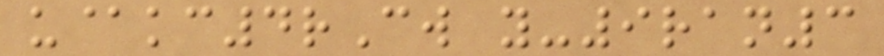u@kc4rCw y-9ran3
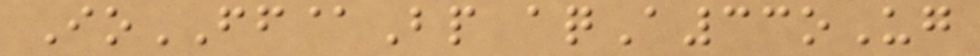IoFF@Bp aqA33oUg
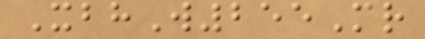XbhW255Mr
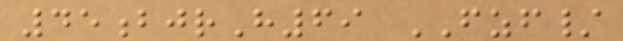45bjrH69 FZF/
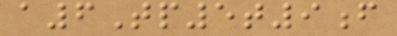a6Tp5t9f
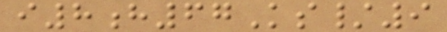i8h67Ks/9
